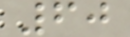60
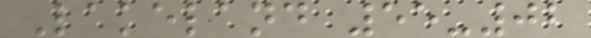Lakeland 55-02
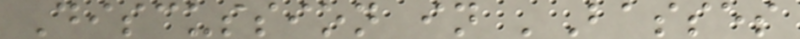Discussion in 'Basses
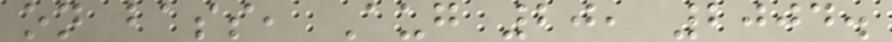on bass, Aug 20, 2004.
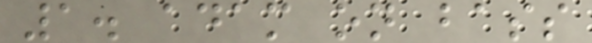1. adam on bass
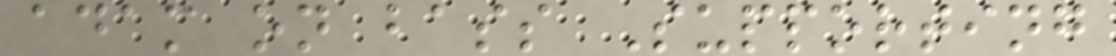adam on bass Supporting
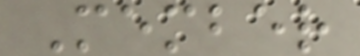Member
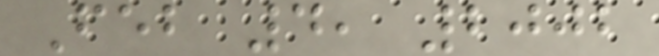Feb 4, 2002
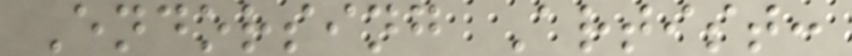Endorsing Artist:
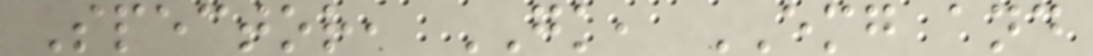Spector, GK, EMG and
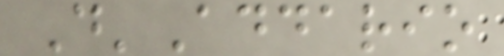D'Addario
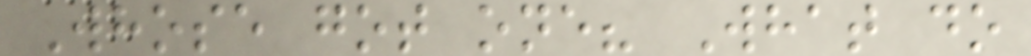Whose got one? What do
